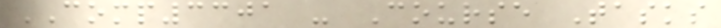COMP3301 - Course Tasks
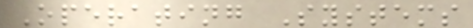Operating Systems
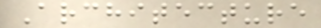Architecture
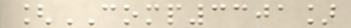[COMP3301]
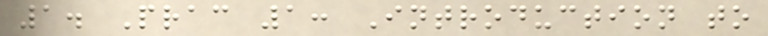1. Prac 1: Introduction to
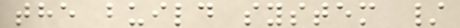the build system /
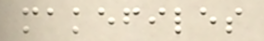makefiles
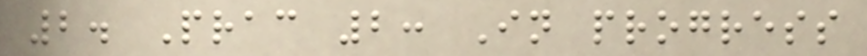2. Prac 2: In progress
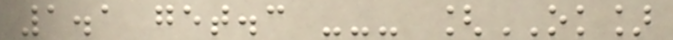1.1 get.c --- [OK]
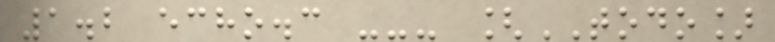1.2 echo.c --- [TODO]
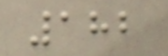182
